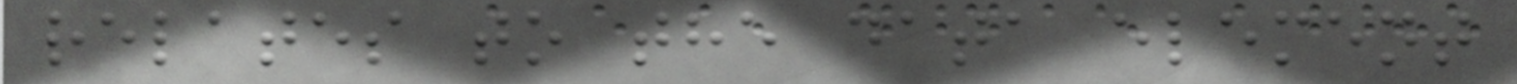relates to the data element
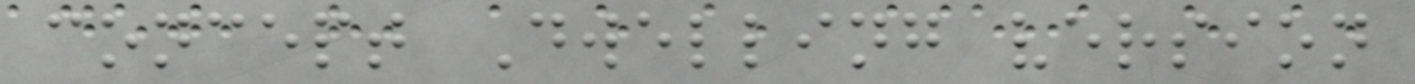concept Dwelling version
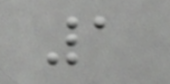1
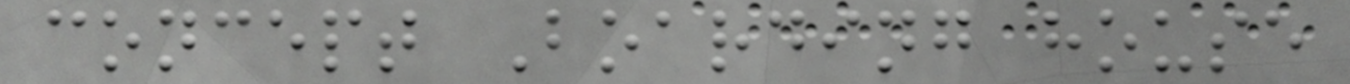concept Boarding house
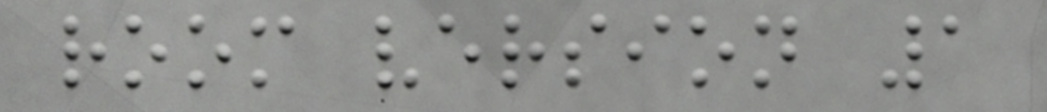room version 1
